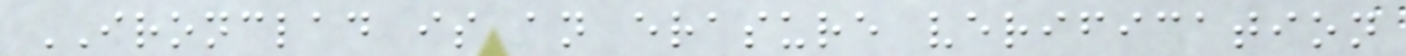IRONCLAD is an erasure verification
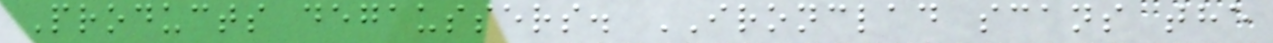Products degaussers. IRONCLAD scans the
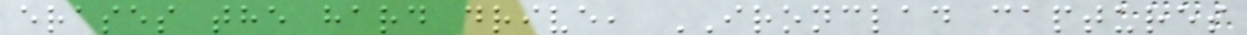erases the hard drive, IRONCLAD captures
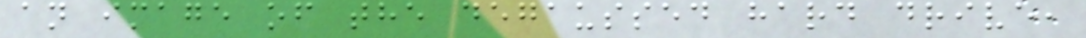an image of the degaussed hard drive,
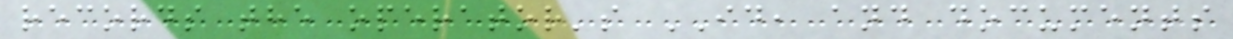records the operator's ID, and documents
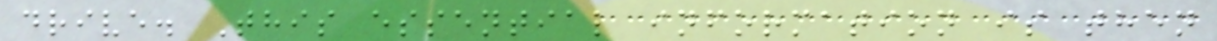drive. This essential information is then
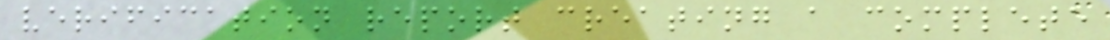verification report creating a complete
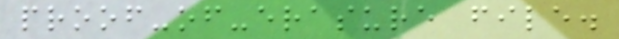proof-of-erasure file.
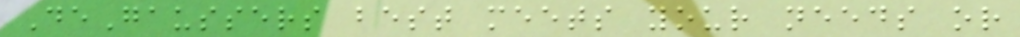DeGaussers best meets your needs or
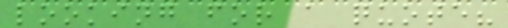looking for a quote?
